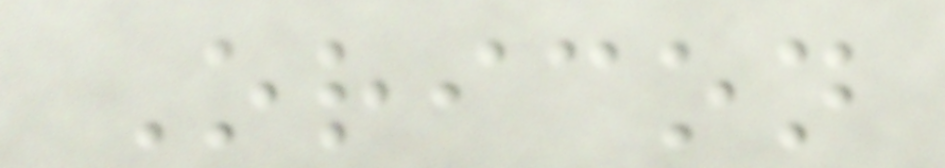Oricon
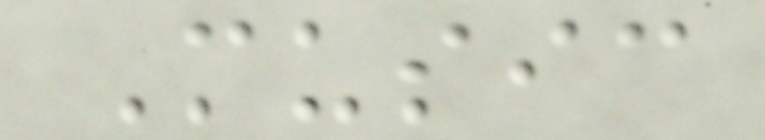Music
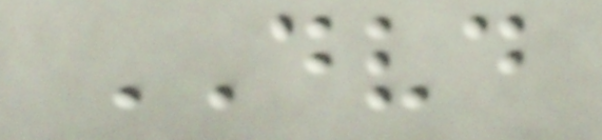DVD
